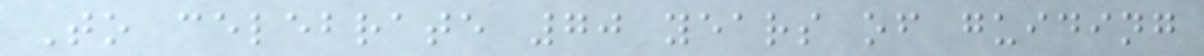To celebrate 70 years of guiding
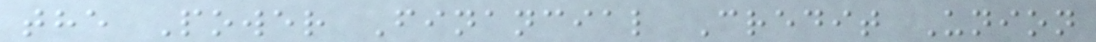the Power Financial Credit Union
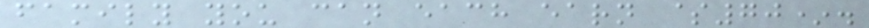family you can each earn $70*.
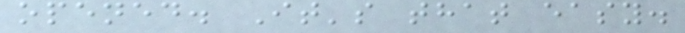opened. It's that easy.
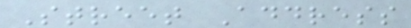Street Address
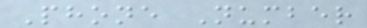Phone Number
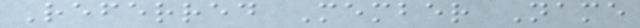Referred Member Name
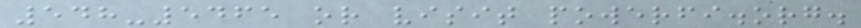548-5465 or visit powerfi.org.
